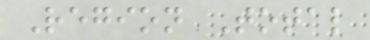Region Total
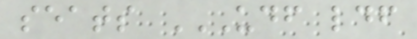seats UDF LDF
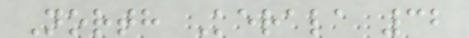North Kerala 32
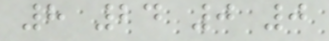8 24 0 0
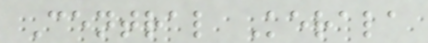Central Kerala
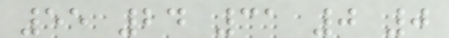55 24 31 0 0
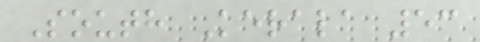South Kerala 53
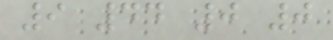9 44 0 0
